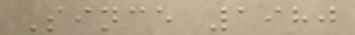Since 1980
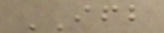IFB
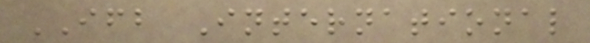IFB International
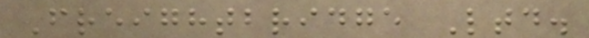Freightbridge Ltd.
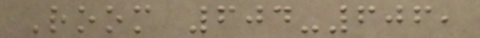Room 604-606,
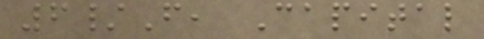6/F, Capital
